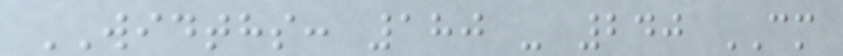WIDTHS: 180 - 240 CM
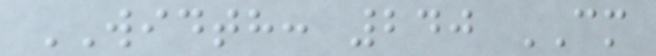WIDTH: 240 CM
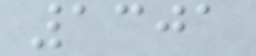1301
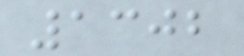1302
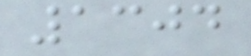1304
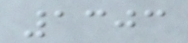1303
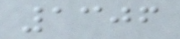1306
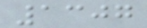1307
